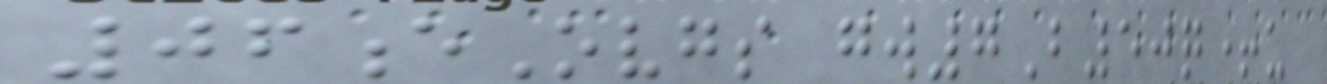06eOvgs gw7B50q+u
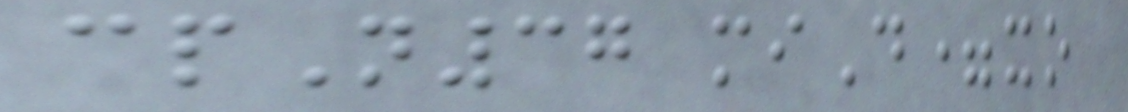cpN37 miD=xo
